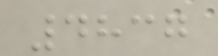4837
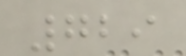729
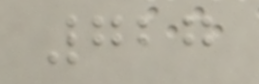727
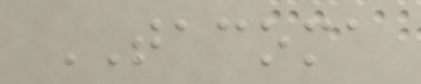TACOMA
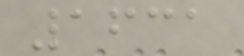1631
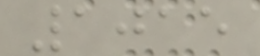1015
